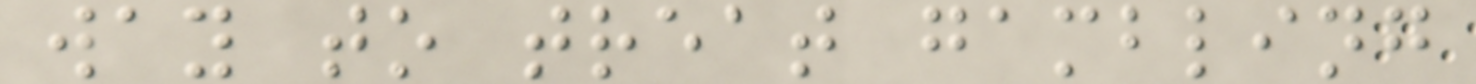way to treat gambling
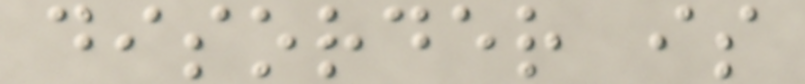disorder is
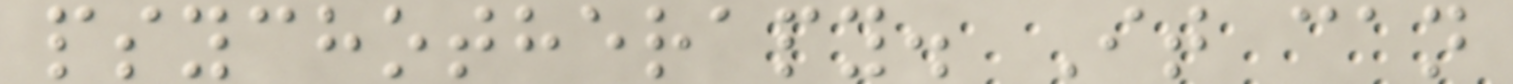psychotherapy. It can
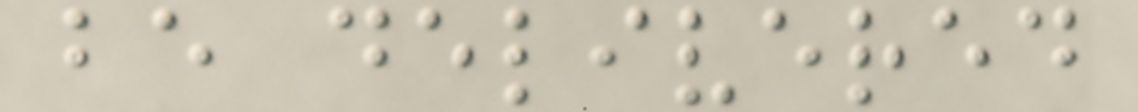be delivered
